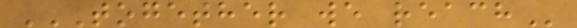TOGETHER WE REACH
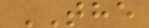THE
